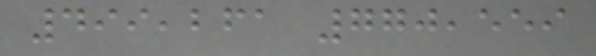499,261 770,559
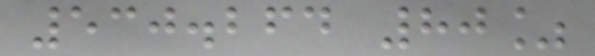530.264 80%
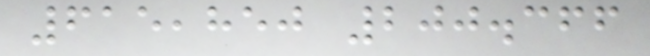615,850 200.366
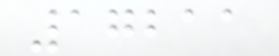17211
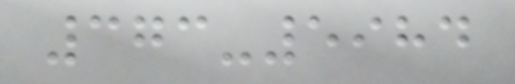373-5984
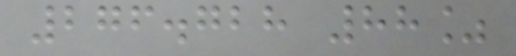276.728 88%
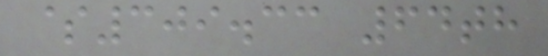$309.33 64th
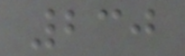230
